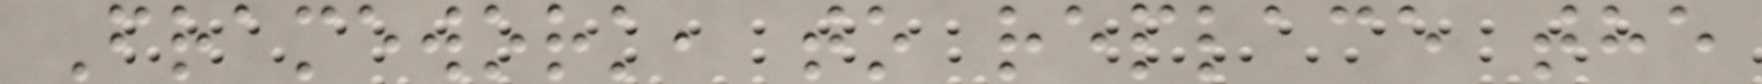Framework, to replace the
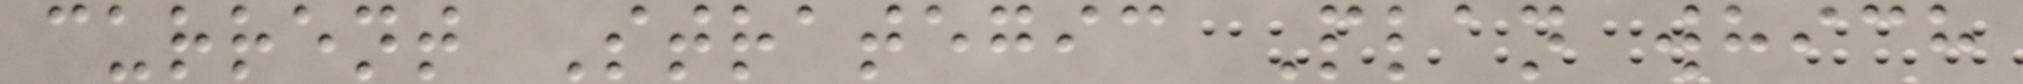current Strategic Plan which
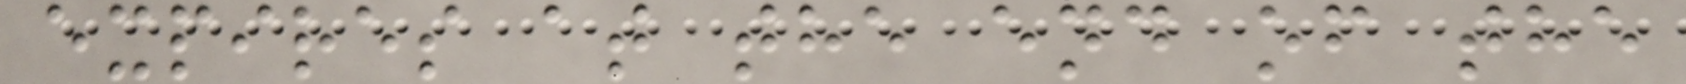expires at the end of the
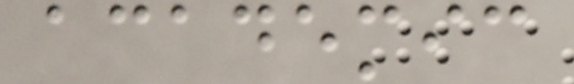academic
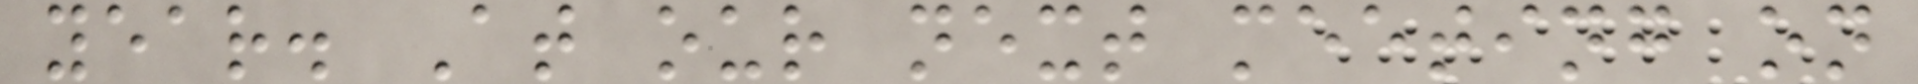year. At our next meeting on
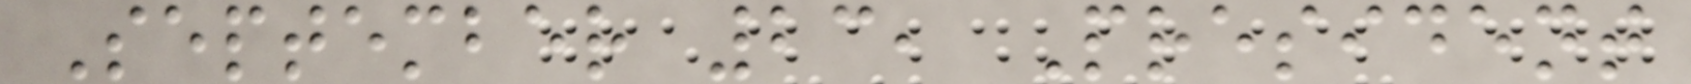September 23, President
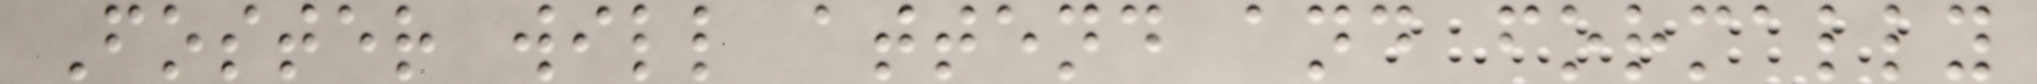Foster will attend and formally
